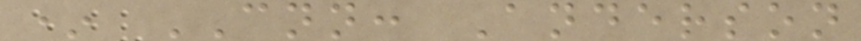* CNN: Anderson
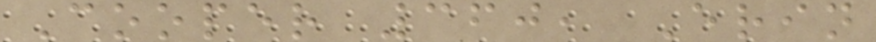Cooper 360, Erin
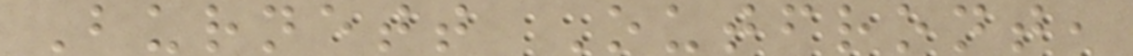Burnett Outfront,
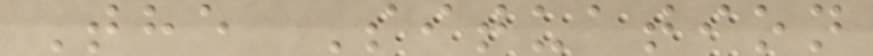The Situation
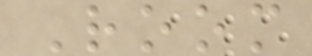Room
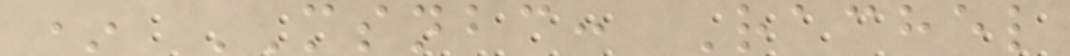* MSNBC: Rachel
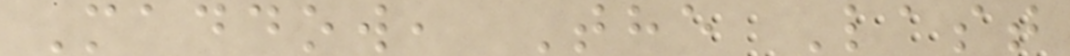Maddow, The Last
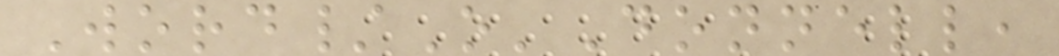Word/O'Donnell,
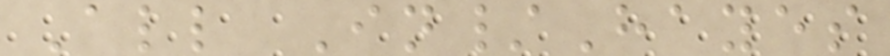All In/Hayes
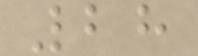28
